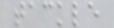tackle
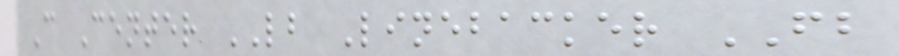C Center LB Linebacker FB
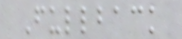Fullback
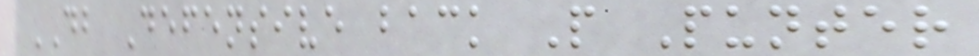DB Defensive back P Punter
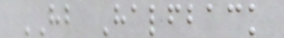HB Halfback
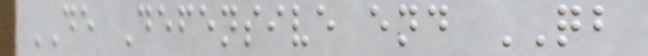DE Defensive end QB
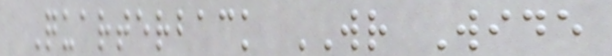Quarterback WR Wide
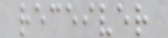receiver
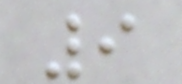9
